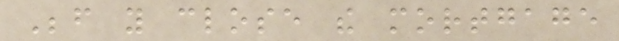Before you close the mortgage
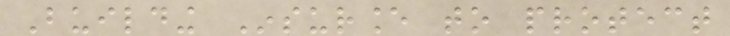Building Insurance to protect
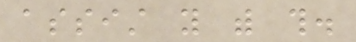assist you with this.
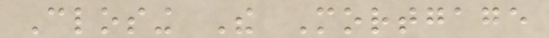Closing The Mortgage
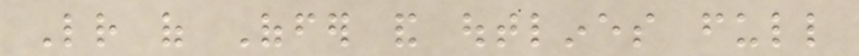Letter of Offer and outlines full
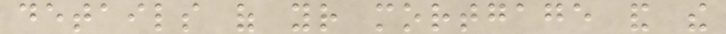details of your mortgage and the
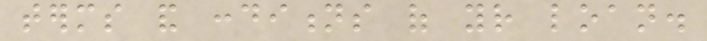terms and conditions of your loan.
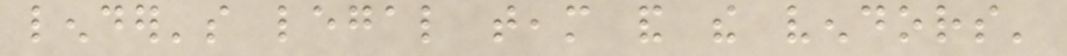lender's legal team and the vendors'
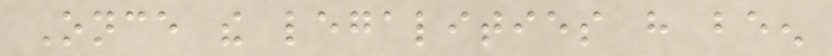Once the legalities have been
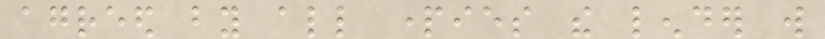agreed by all parties the lender will
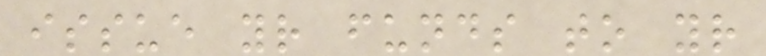issue your funds to your
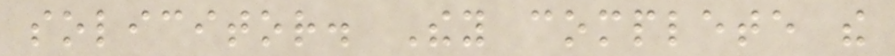solicitor. They complete the
